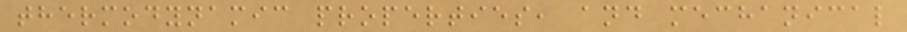thermodynamic properties, and mechanical
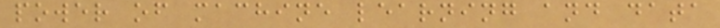power of machine learning and data
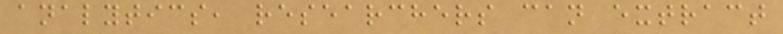analytics, researchers can extract
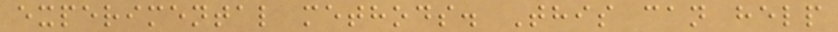experimental methods. This can help
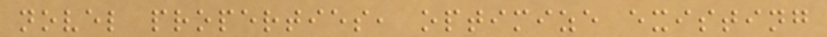novel properties, optimize existing
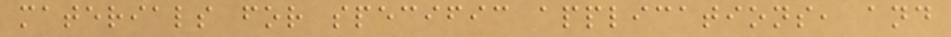materials for specific applications, and
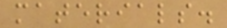materials.
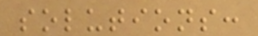solutions:
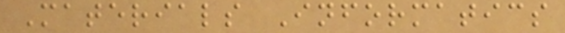Materials Informatics
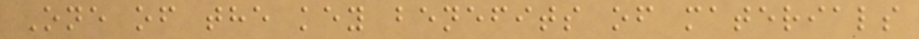One of the key benefits of materials
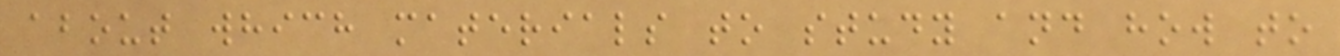about which materials to study and how to
